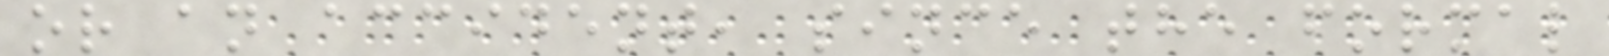or an accident, since the formal
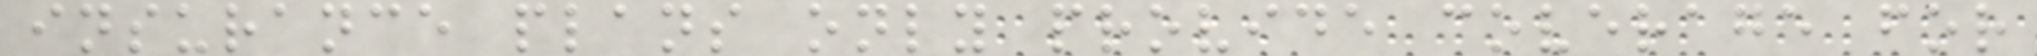insurance plans only provide coverage for
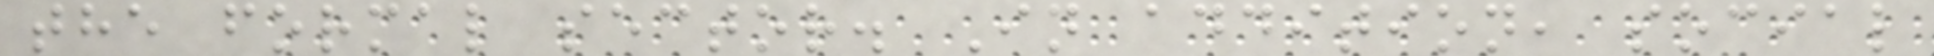the formal sector. In addition, social
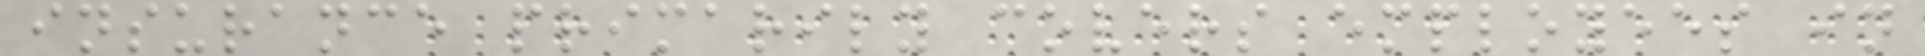insurance primarily covers employees in
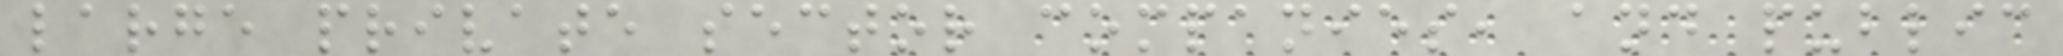large private sector companies, and public
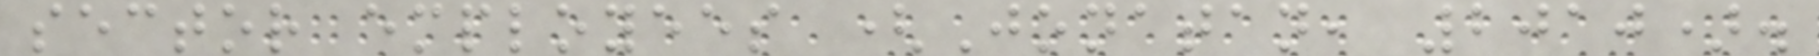sector employees (Jonatan, 2010).
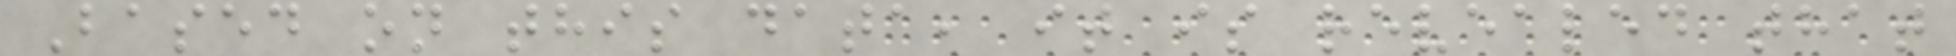Based on this data, it is revealed that
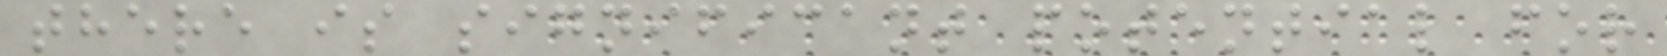there is significant potential for
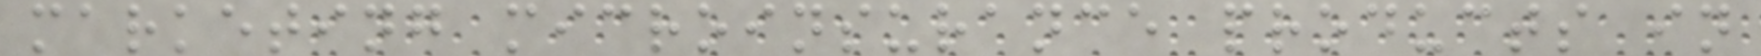marketing microinsurance products in
